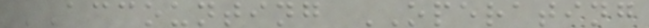ACCOUNTING OPERATING
